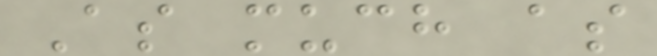As much as
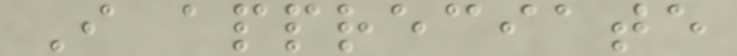I appreciate
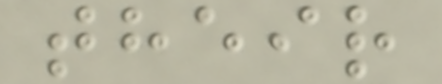their
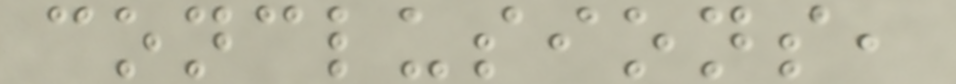conclusions,
